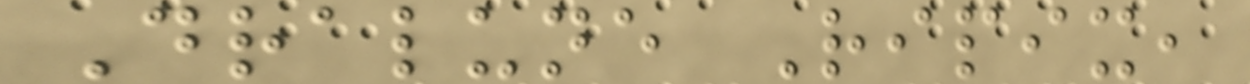Dralune Ripix,
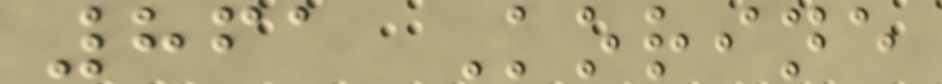861 Korine
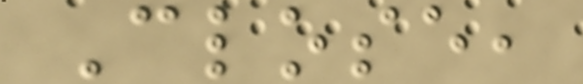Close,
